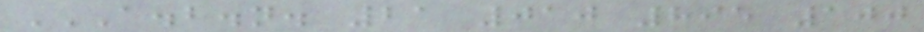A.B.N. 21 010 895 100
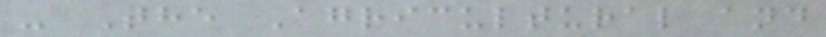- The Agricultural and
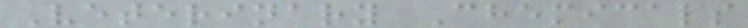Veterinary Chemicals
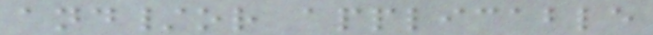and/or applicable
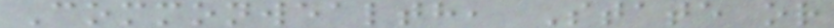Commonwealth, State or
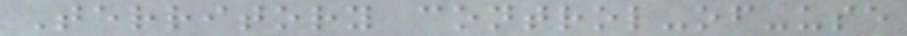Territory control-of-use
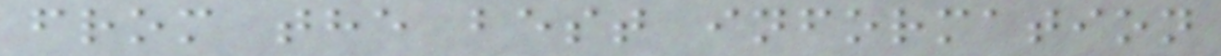from the best information
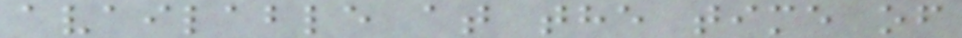available at the time of
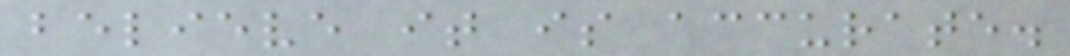believe it is accurate.
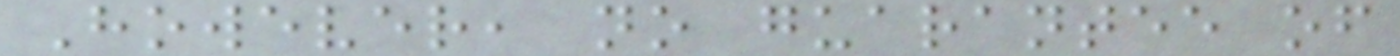However, no guarantee of
